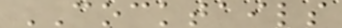COCKTAILS
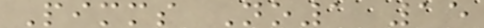Pimms No1 15
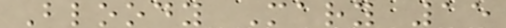Bloody Mary 15
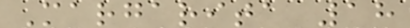Margarita 18
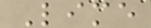Lime
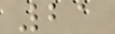21
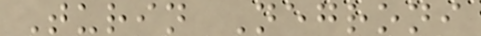Turin Negroni
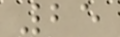25
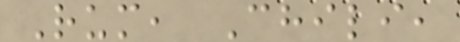Rum, Chili,
